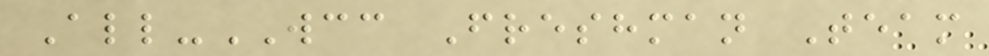All-WCC Freshman Team
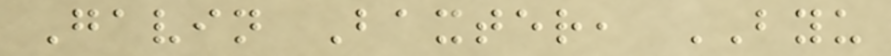Gavin Baxter, BYU
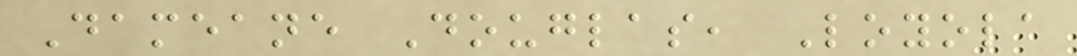Dameane Douglas, Loyola
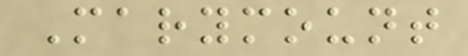Marymount
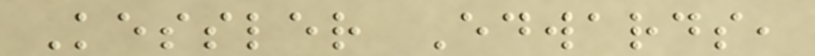Kessler Edwards,
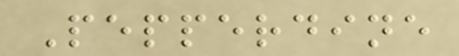Pepperdine
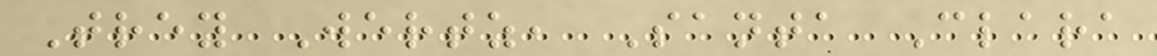Trey Wertz, Santa Clara
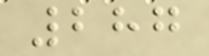287
